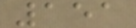151
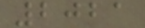2021
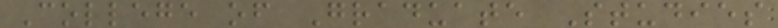College of Graduate Studies
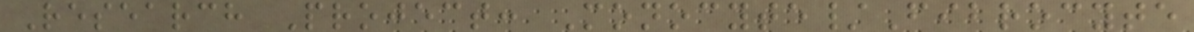Research Project: Monocyte/Fibrocyte
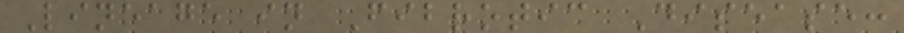Lineage in Fibrotic Disease:
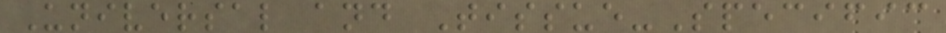Universal and Tissue-Specific
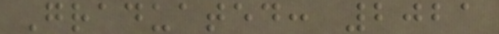Graduated: 2021
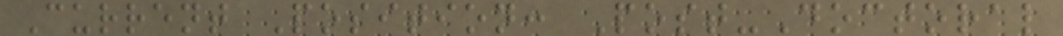Current Position: Post-Doctoral
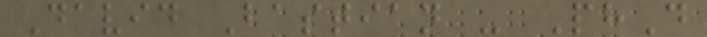David Bastian - PhD
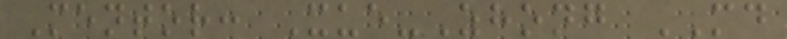Mentor: Xue-Zhong MD
